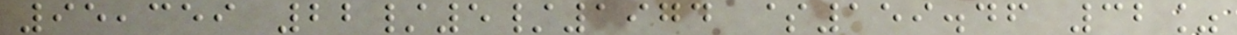95,359 22/5/1974 $159.46 32%
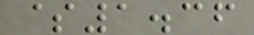$1.36
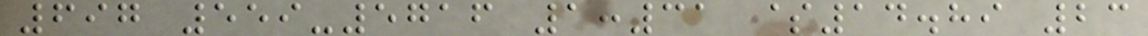697 559-5716 1:31 $14.89 23
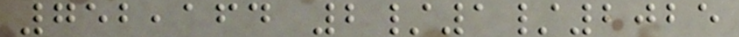752,164 2/1/2025
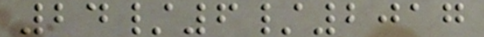24/6/2017
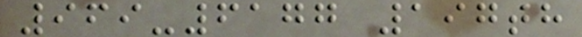969-6177 197th
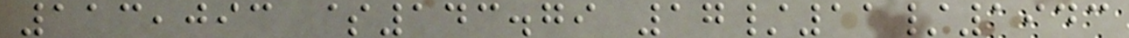113,093 $143.79 17/11/1943
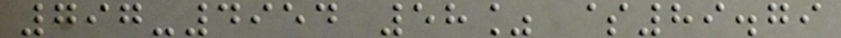797-4954 58% $89.79
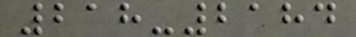218-2184
